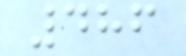486
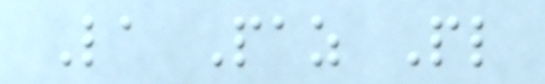La Paz Pl
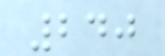240
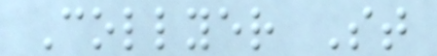Collyer St
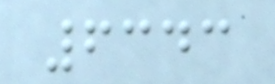6343
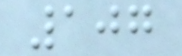107
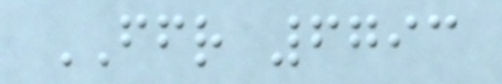FFR 6793
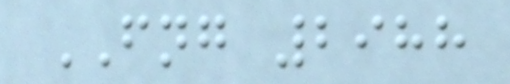FNG 2988
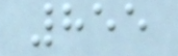855
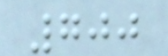700
